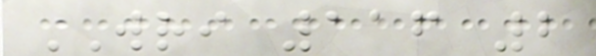WRI 116 2
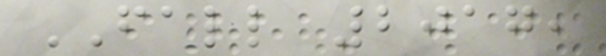FALL 2017,
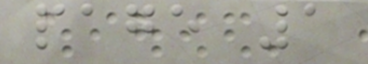page 1
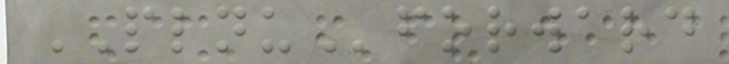PLNUforward
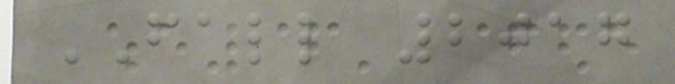FALL 2017
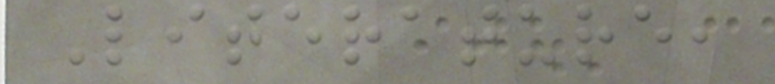Literature,
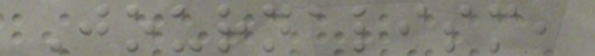Journalism,
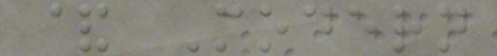& Modern
